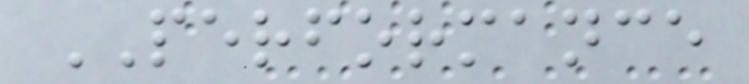PERFORMANCE
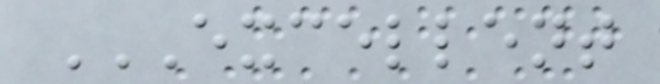EXCELLENT
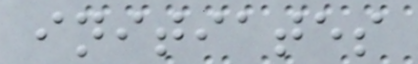initiates
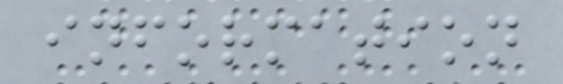information
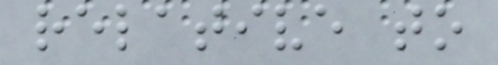relative to
